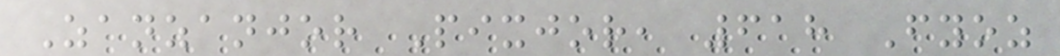Zanzanjor Pixjor, 618 Fyoz
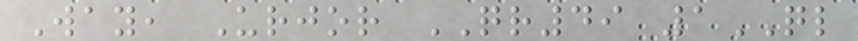Way, Urjor QR49 1QL
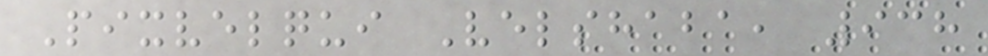Pixvelqui Velshaba, 938
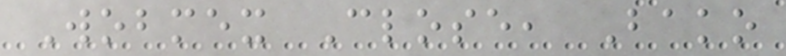Wobmex Close, Bako
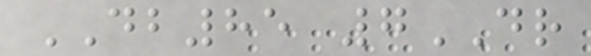DB85 7DR
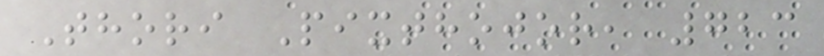Thori Pixthojor, 723
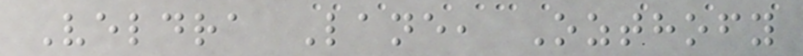Veldra Lane, Ozthofy
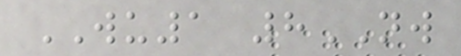WU1 8NW
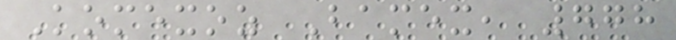Komexoz Bamex, 778
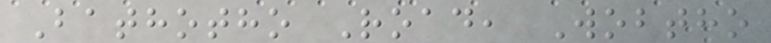Bathotho Road, Wobtho
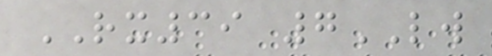RX39 7LW
